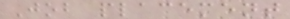Job placement
